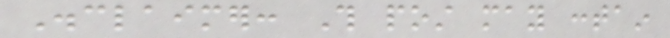Disclaimer: This post may contain
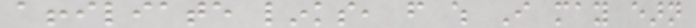affiliate links, from which I may earn
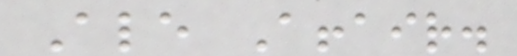Ale Affair.
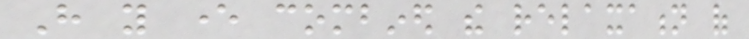Have you ever combined the relaxation of
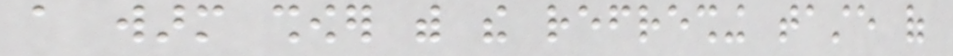a warm shower with the refreshing taste of
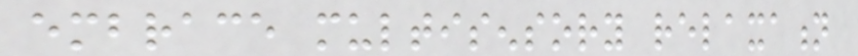embrace multisensory relaxation
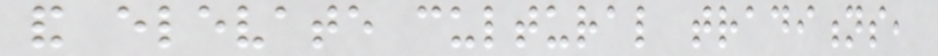and elevate cultural traditions,
